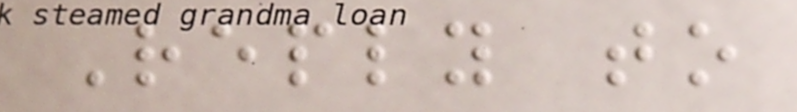Reply to
